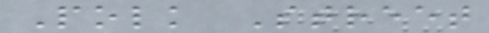Polk Street
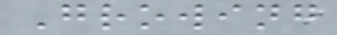Growing
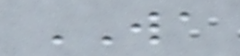WA
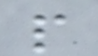p
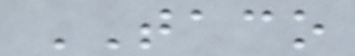TACO
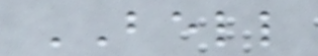BELL
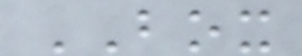BOX
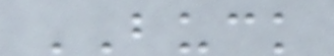BUCK
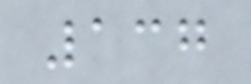137
